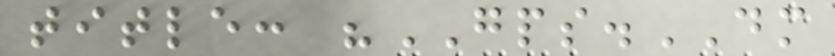title: "GPS.DM
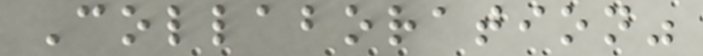Collaboration"
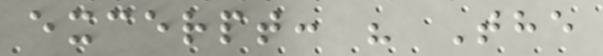excerpt: " The
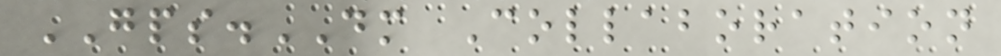GPS.DM Collaboration
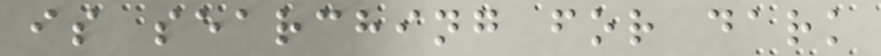is searching for dark
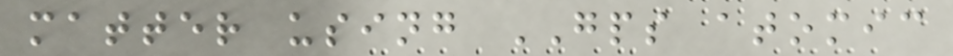matter using GPS atomic
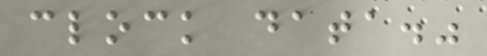clock data."
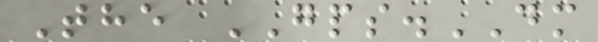The GPS.DM
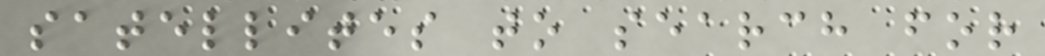satellites to search for
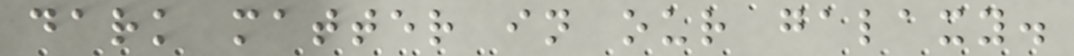dark matter in our galaxy.
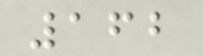162
